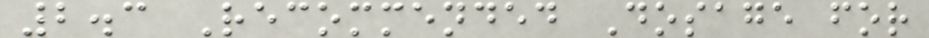2.3 Recommended Dosage for
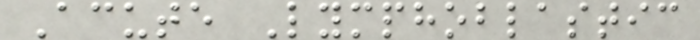Acute Lymphoblastic
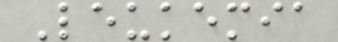Leukemia
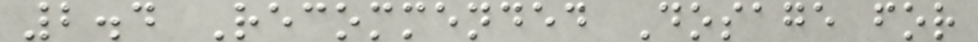2.4 Recommended Dosage for
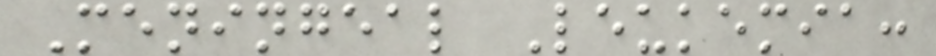Meningeal Leukemia:
